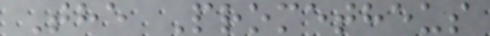The Prometheus
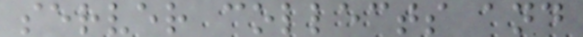server collects and
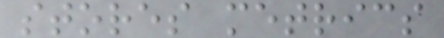stores metrics
